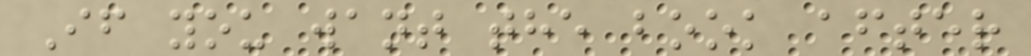If you want the book after
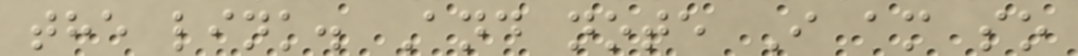the link. And note I am so
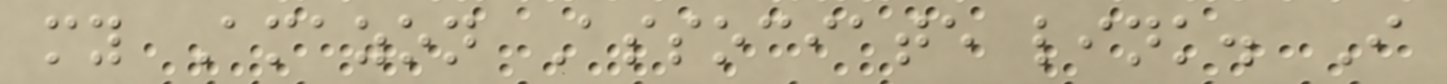my Amazon Associate link. I
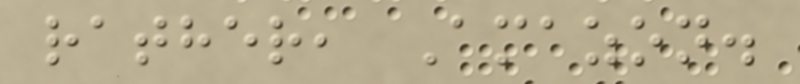rather, Amazon.
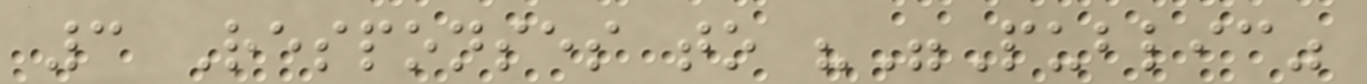3 Responses to ""Public"
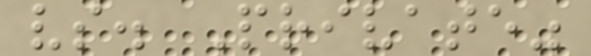vs. Private"
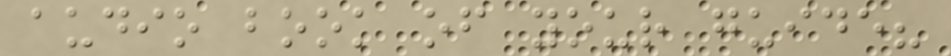audio book of your guide?
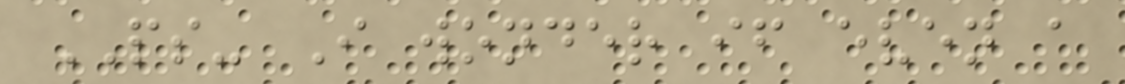PS- I wonder if even a
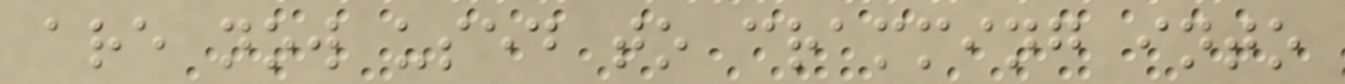are now used to cramming into
